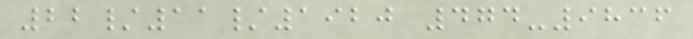22/11/1920 474-9836
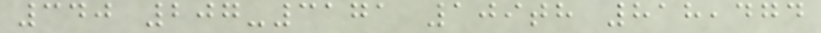340 207-3171 109th 818,474
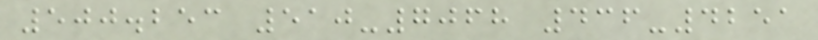500.253 510-7068 436-4251
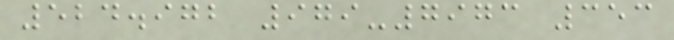524.972 979-7973 353
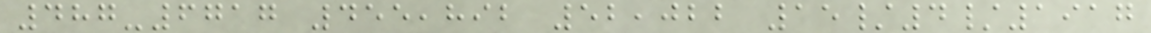487-6717 455,892 52,022 15/4/1917
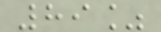89%
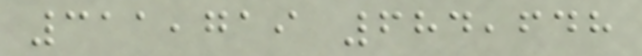311,719 684,648
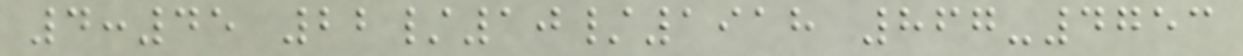4:45 22/10/1918 867-4753
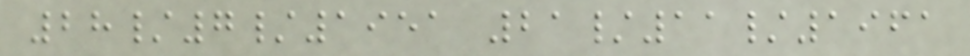28/7/1951 21/11/1961
